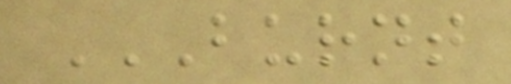BURNT
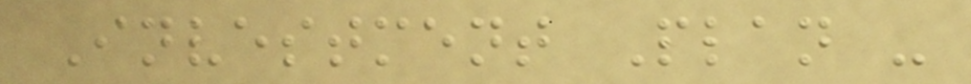Investment Plan -
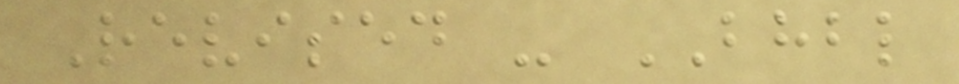Revised - BHBL
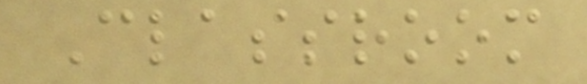Classroom
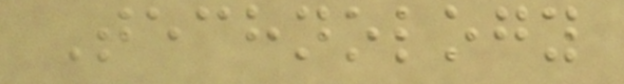Technology
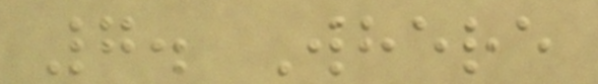7. Where
